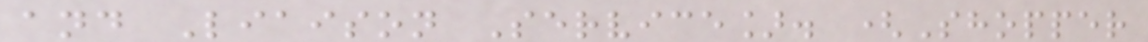and Liaison Service]. (Shopper
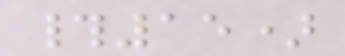#15)
